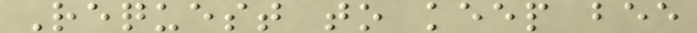Request to keep bee
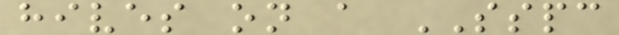hives on a SSPC
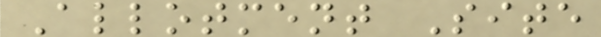Allotment Site
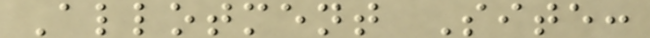Allotment Site:
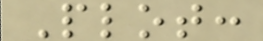Plot:
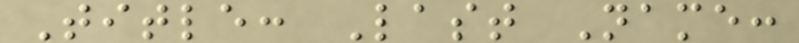Title: Last Name:
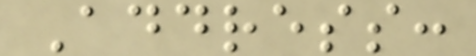Address:
